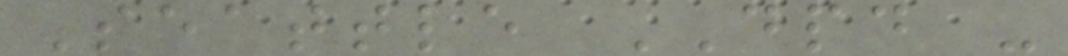Seattle DPD -
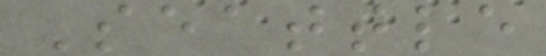Seattle
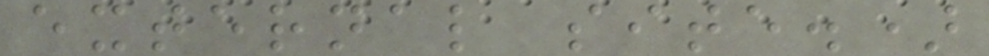external site.)
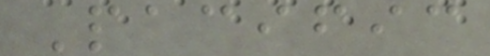Pacific
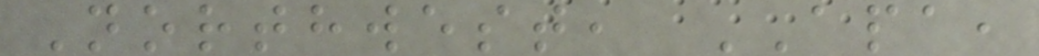Northwest, APA,
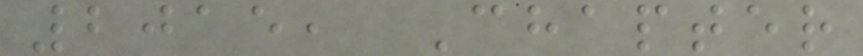2015, Chapter
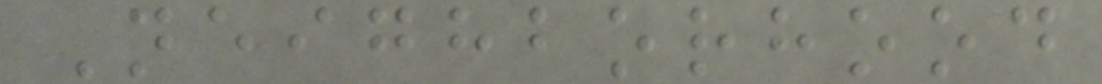Neighborhood
